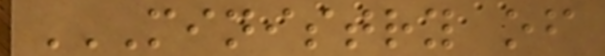MINISTRY OF
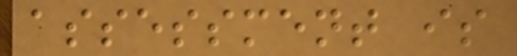assessment is
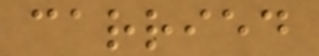carried
